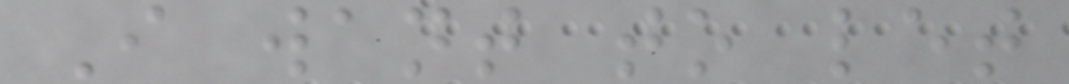I want to let
